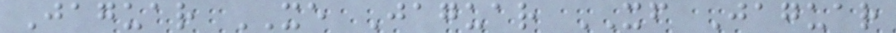Jaguar XE Jaguar XF Jaguar
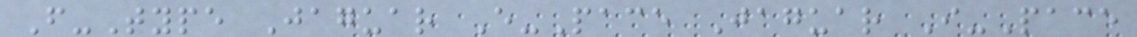F-Type Jaguar E-Pace Jaguar I-Pace
